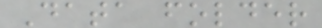Data folder
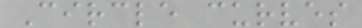Circle curves
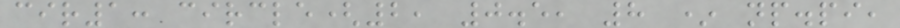cir1: circle(2, 0.5, 8 * np.pi,
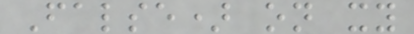False) on xy
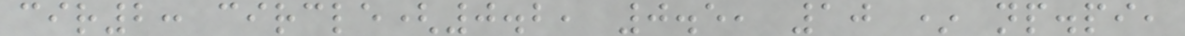cir2: circle(0.2, 0.5, 10 * np.pi,
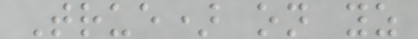True) on yz
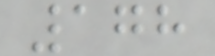178
